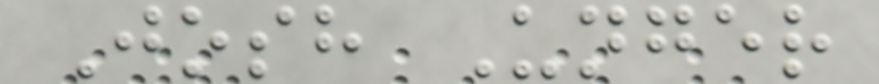Josh Unger
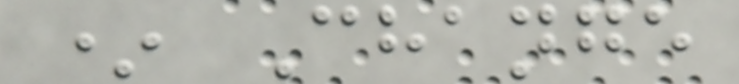* Change
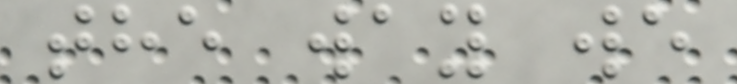the way we
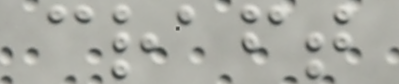craft
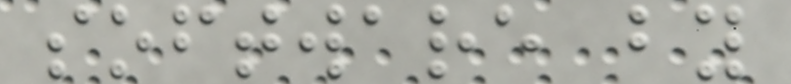software by
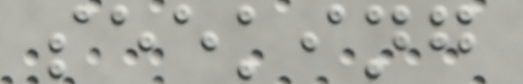seeking
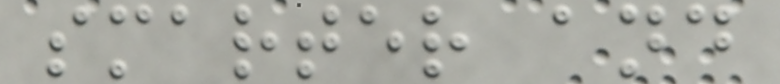smarter and
